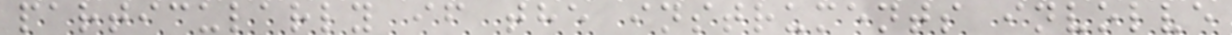particularly if the instruments involve
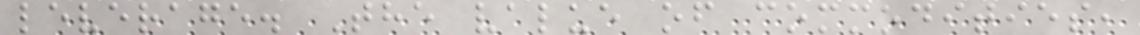leverage. The value of commodities,
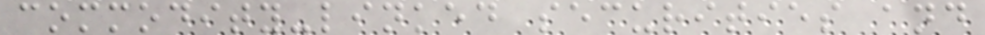commodity-linked securities and
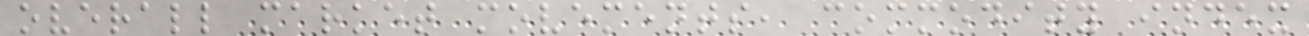overall market movements, commodity index
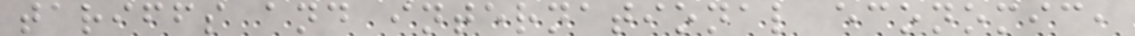tariffs and international economic,
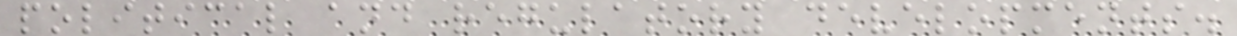political and regulatory developments.
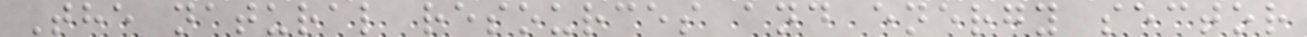The natural resources and energy sector
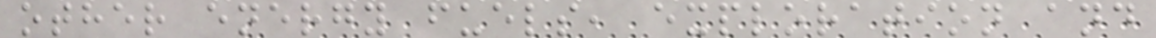other energy fuels, exploration and
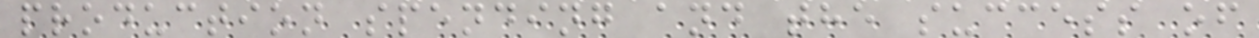production spending and the success of
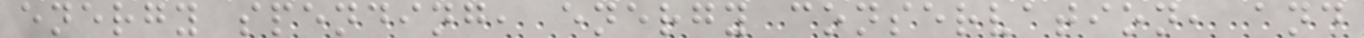energy spending, energy conservation, and
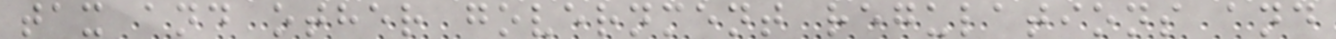tax and other government regulations and
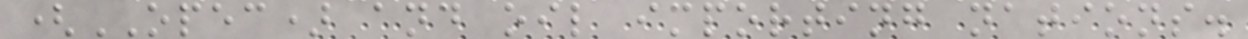(OPEC) and oil importing nations.
